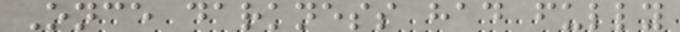Once darkness had fully
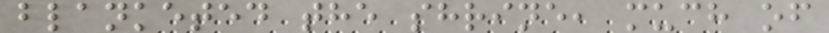blanketed the shrine, much of
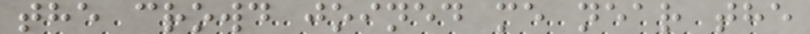the crowd joined me near the
